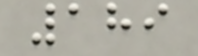189
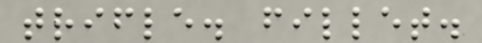trifle. fillet.
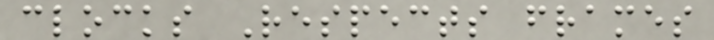clocks Respects frames
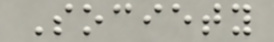Society
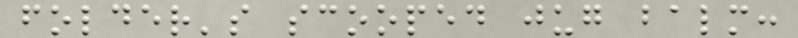folder's scooped jug balm:
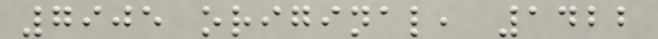7905 original, 1422
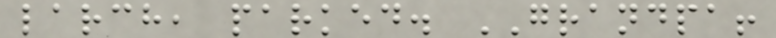larch, parked. GRANDPA!
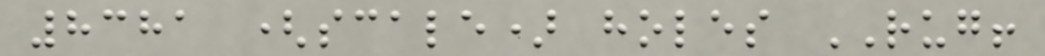8381 (scale) holes RUG!
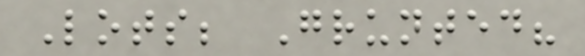Lots; Grunted?
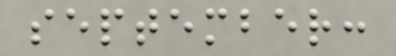september:
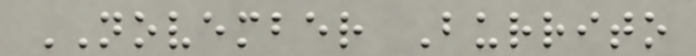NOVEMBER Burrito
